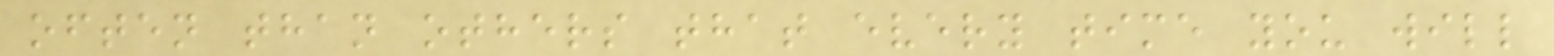often than others that every time you will
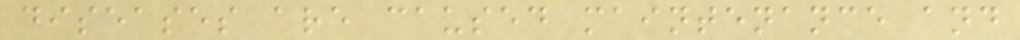diseases are caused maintenance and
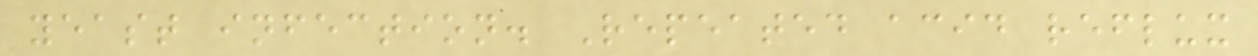yeast infection. Repeated acid reflux
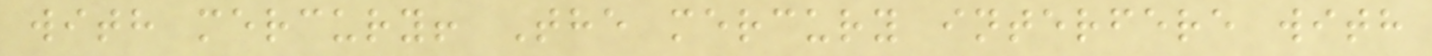with mercury! The mercury interfere with
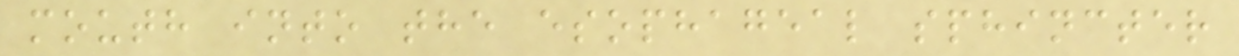mouth into the esophageal sphincter
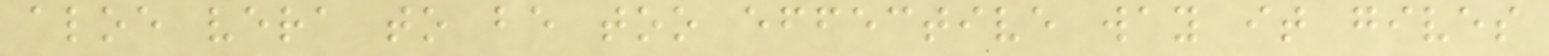aloe vera to be too effective way it gives
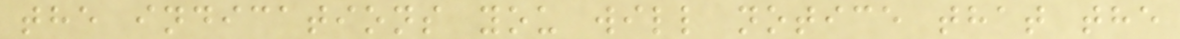the indications you will notice that the
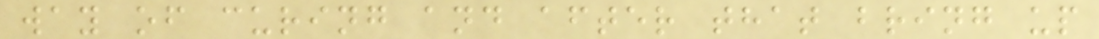way of curing and after that bring up
